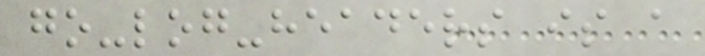go-log-headers is a
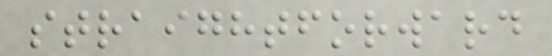straightforward
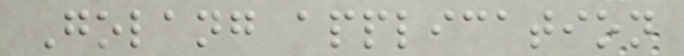Golang application
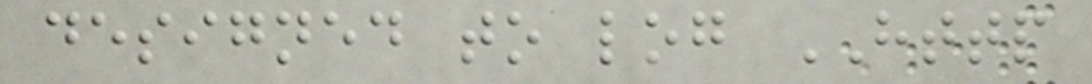designed to log HTTP
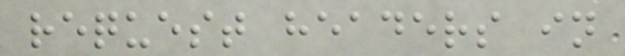request headers in
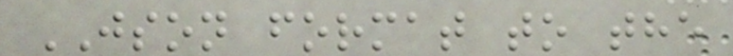JSON format to the
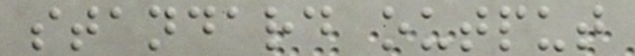standard output
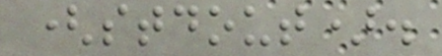(stdout).
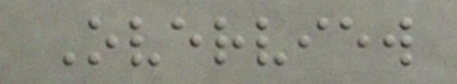Overview
